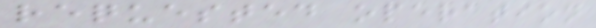requested operation
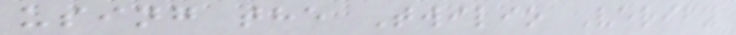using the Twilio Verify
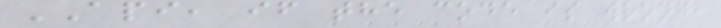API, if the code is wrong,
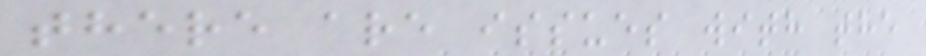there are issues with the
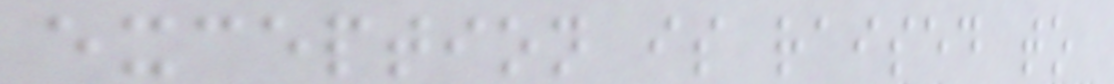exception is raised to
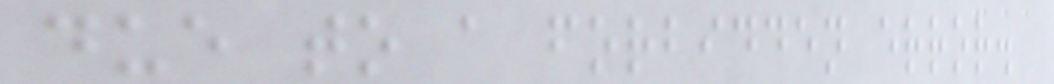due to a forbidden error.
